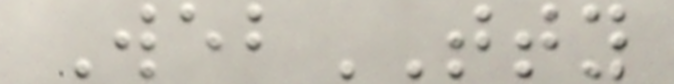WebTTY
